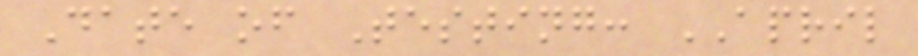Date of Testing: APRIL
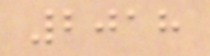2018
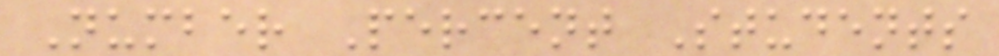Number Percent Students
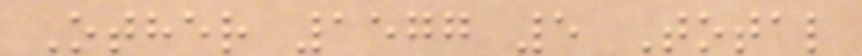Other 1577 5 Total
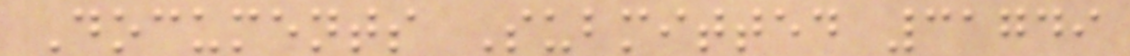Documents Submitted 31749
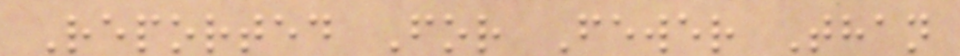Reported For Fewer Than
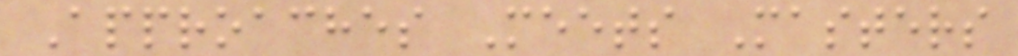Approaches Meets Masters
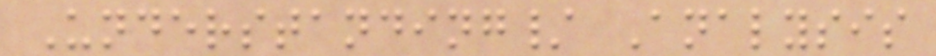Understanding/ Analysis
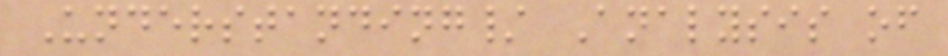Understanding/ Analysis of
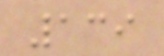139
